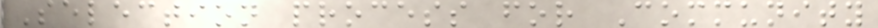Selection process for Community
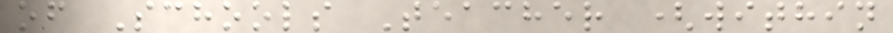of Schools Teacher (within
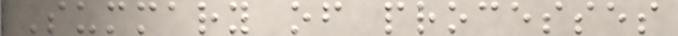Summary of processes
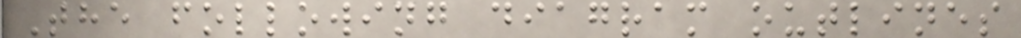The following diagram outlines
